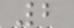2
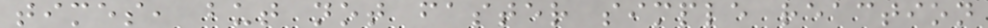times, but not faster simple reaction
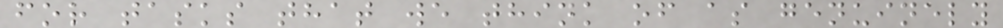for tasks that we think of as genuinely
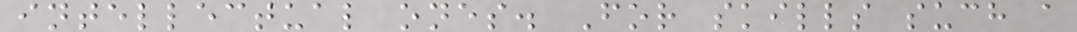intellectual ones. For skills such a
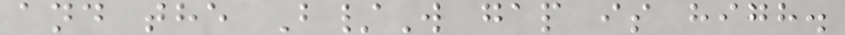and the B/W gap is high.
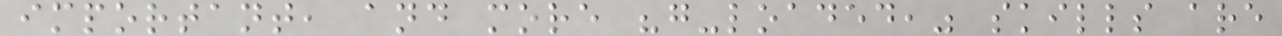important, and more "g-loaded," skills are
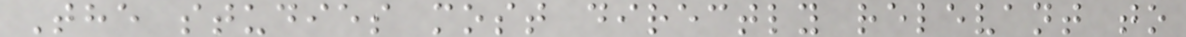The studies most directly relevant to
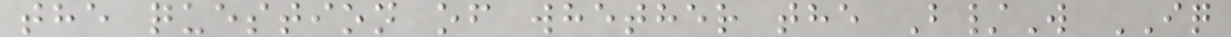the question of whether the B/W IQ
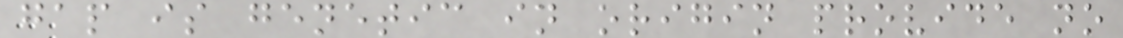gap is genetic in origin provide no
